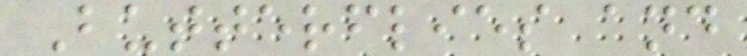Butterflies and
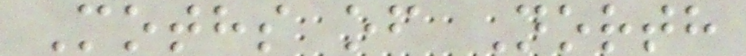Moths of North
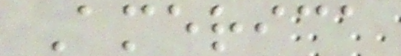America
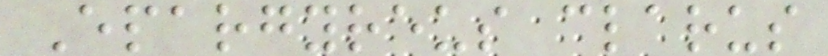Epargyreus clarus
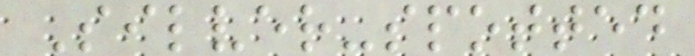Silver-spotted
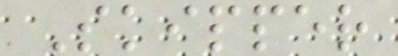Skipper
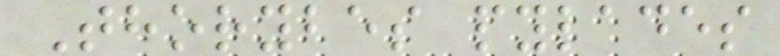Thorybes pylades
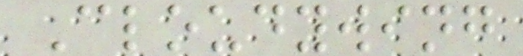Cloudywing
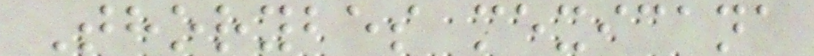Thorybes mexicana
